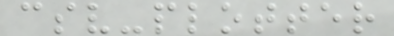csv-plotter
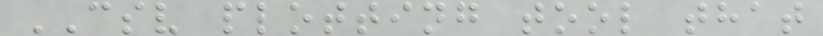CSV plotting tool that
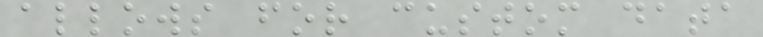allows for custom data
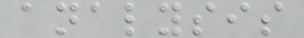analysis
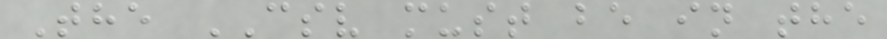The CSV must be in the
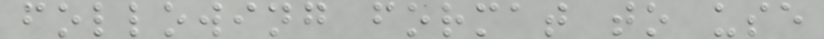following format to use
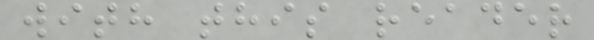with this reader
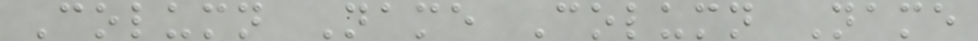Column Name Column Name
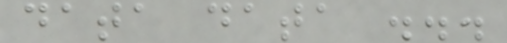data data ...
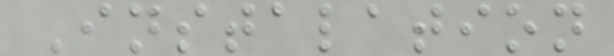Instalation
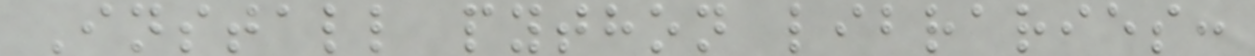Install python libraries:
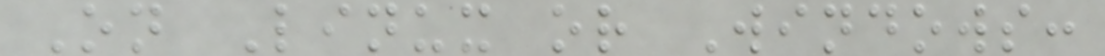On Linux or Windows:
